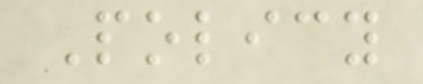Policy
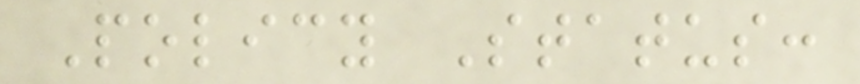Policy Status:
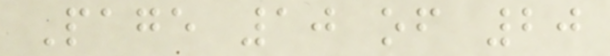Page 10 of 20
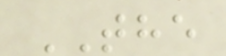THE
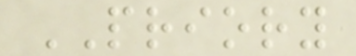PRIORY
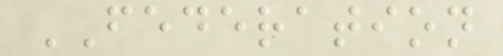FEDERATION
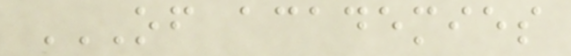OF ACADEMIES
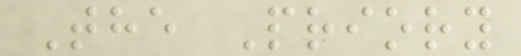The Priory
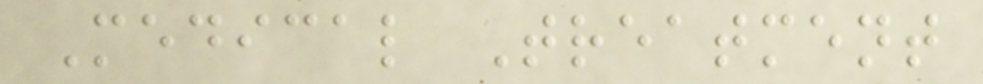Medical Treatment
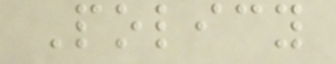Policy
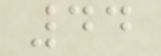44
